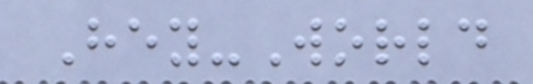Hey-World
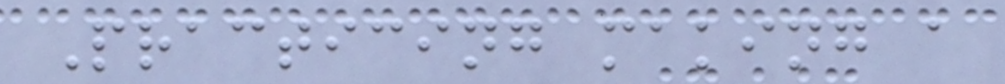Practicing making a
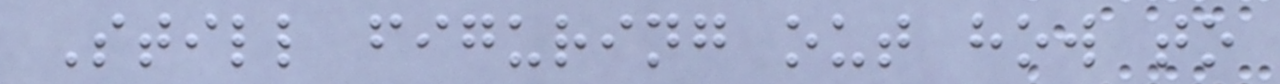Still figuring out how to
